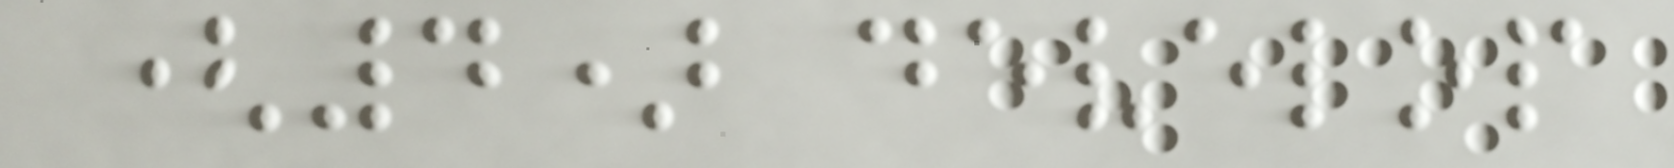(4) develop
